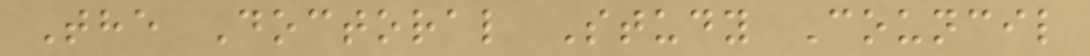The Doctoral Study Council
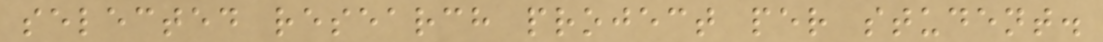selected research project per student.
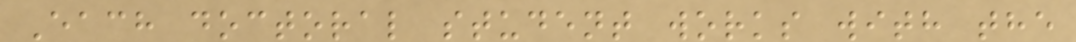Each doctoral student works with the
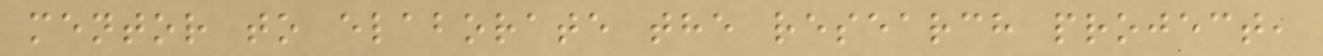mentor to elaborate the research project,
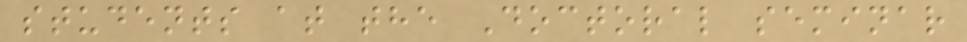students at the Doctoral seminar
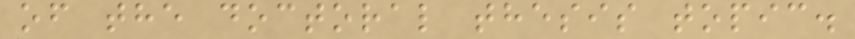of the doctoral thesis topic.
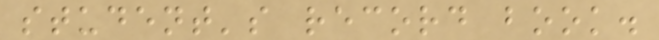student's record book.
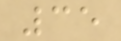35
